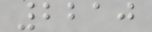2210
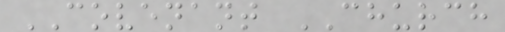COVENANT CHURCH
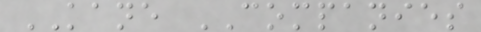KANE COMPANIES
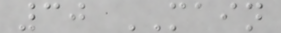30 MAIN
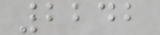2242
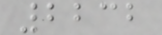2232
